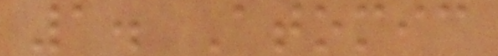1. Atomic
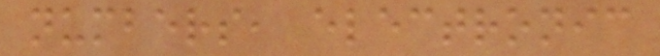numbers, electronic
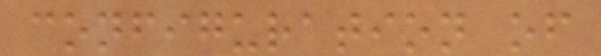configuration of
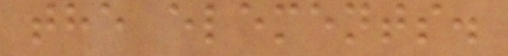the elements.
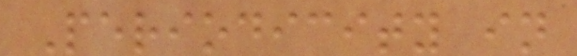Periodicity in
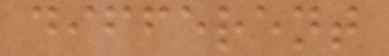different
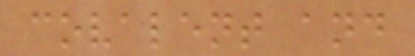covalent and
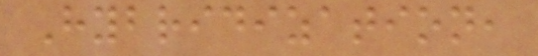Hybridization,
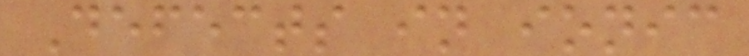Defects in ionic
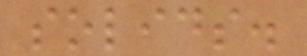solids.
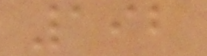192
